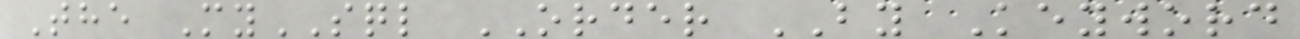The MySQL ORDER BY Keyword
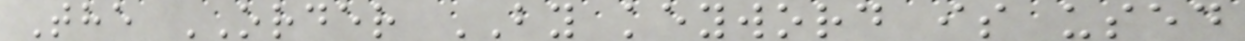The ORDER BY keyword is used
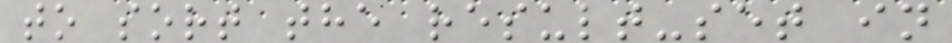to sort the result-set in
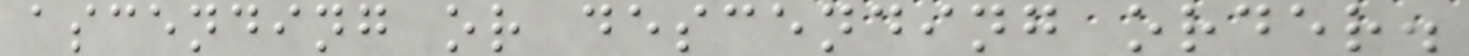ascending or descending order.
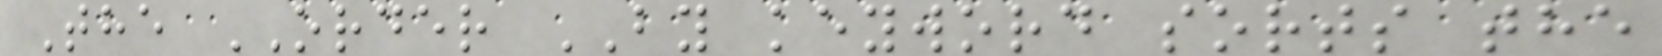The ORDER BY keyword sorts the
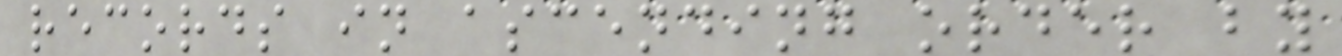records in ascending order by
